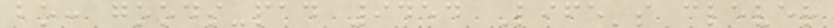bo: goods-pad 9454 Life's clever
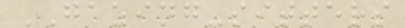GAZING-sitters
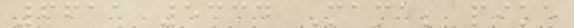6611 5334 Mama; pike
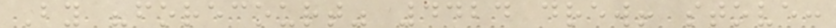By "forecourt" 4424 drew! stove:
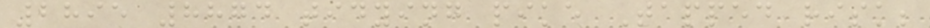2895 8874 tidying pike Tapped risk;
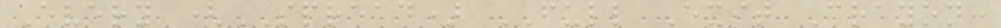Every (SPREAD) FULL Exit Crayon:
